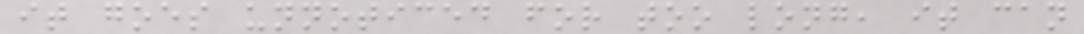it goes unnoticed for too long, it can
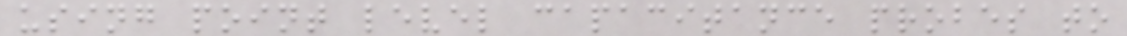using point level capacitance probes to
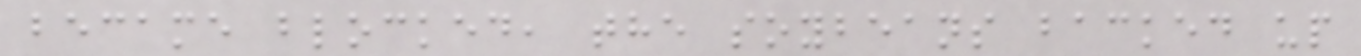became blocked, the soybeans backed up
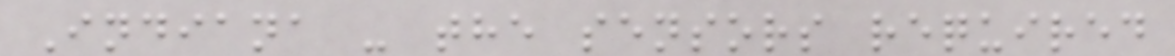Indiana - the sensors required
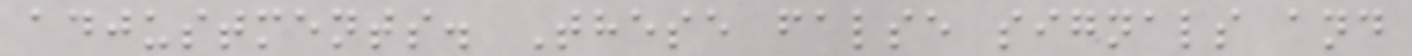adjustments. These false signals and
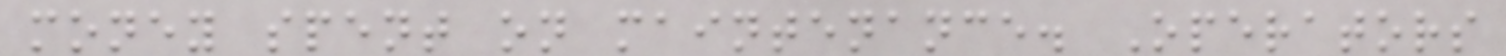money spent on maintenance. Operators
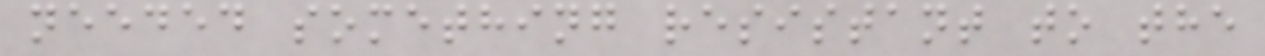needed something resistant to the
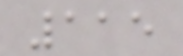115
